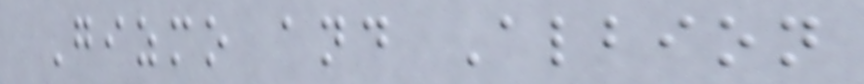Gizmo and Albion
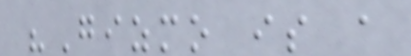"Gizmo is a
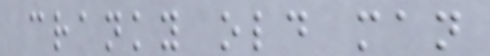cranky old man
